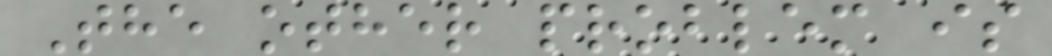The other problem is
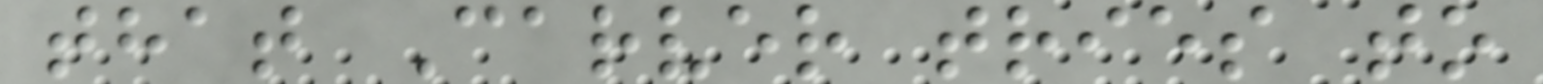that Carver tries to
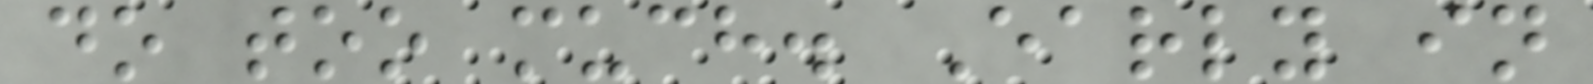do too much. Early in
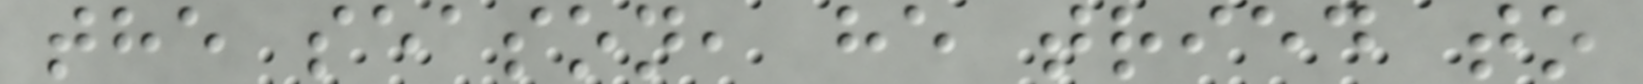the season, he tried to
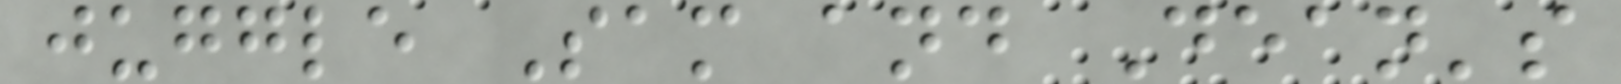juggle Sam and Dean's
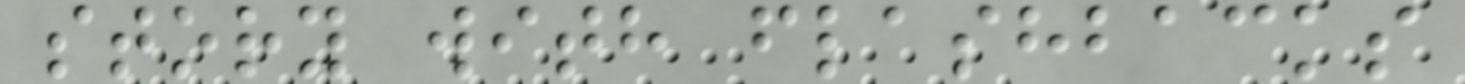story with flashbacks
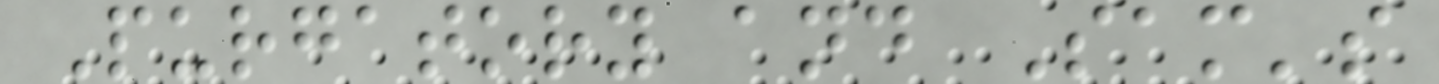Purgatory and Sam's
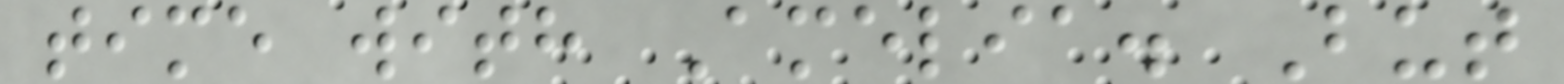time with Amelia. But
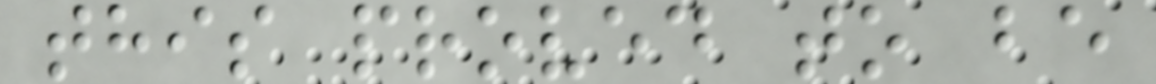this proved to be
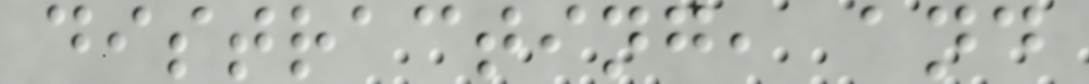distracting, and
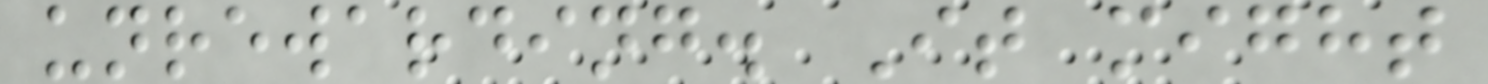unrewarding. It might
